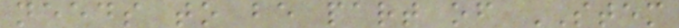needs to be part of STEM
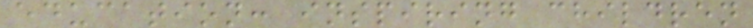education: inspiring children
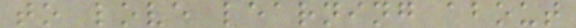to love learning about
